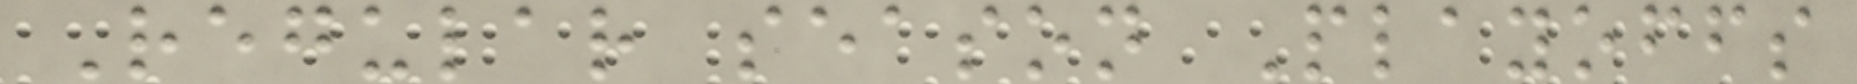Regular season Playoffs
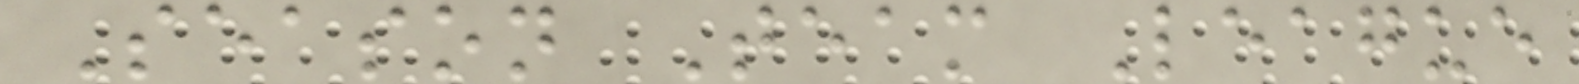Season Team League
